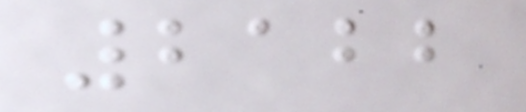2122
